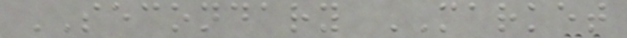SECONDARY MARKET
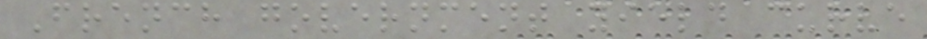French government yield curve
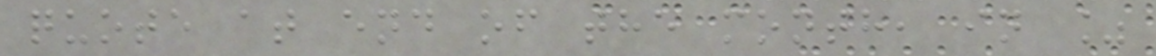quote at end of the month, in %
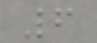6
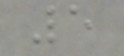5
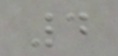4
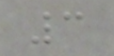3
